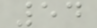54
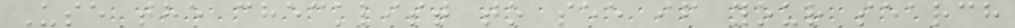Use the checklist to see if your search
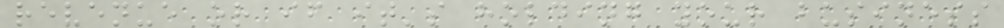revenue or if it's holding your business
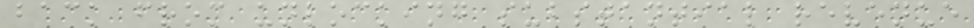back from unlocking substantial revenue
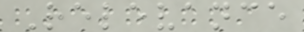Relevance
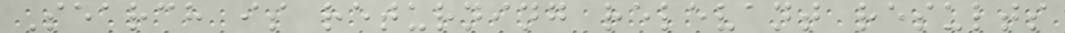Search is returning relevant results
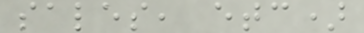sales, etc)
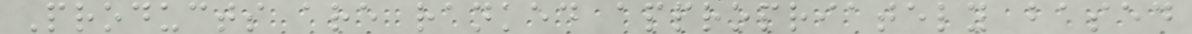Products are ranked appropriately based
